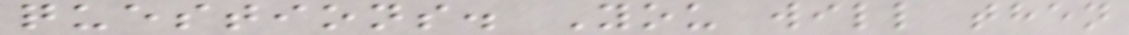questions. You will then
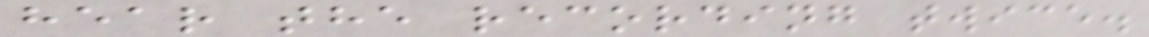hear the recording twice.
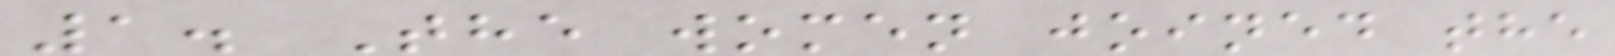1. The women joined the
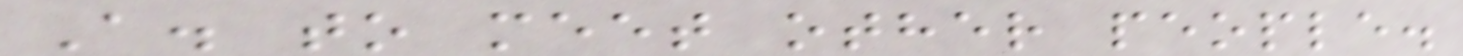A. to meet other people.
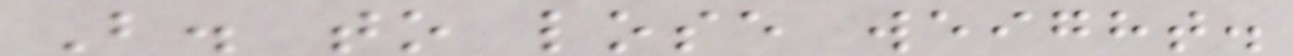B. to lose weight.
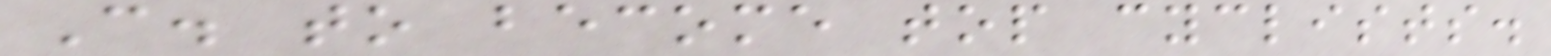C. to become top cyclists.
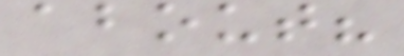about?
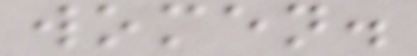women.
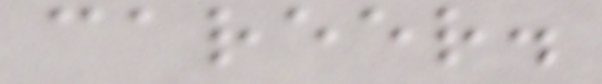career.
